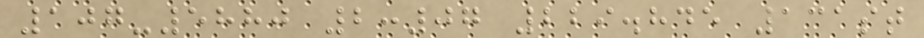107-5880 2:07 229.845 131st
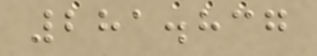281.837
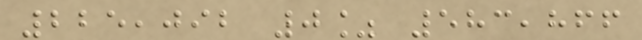225,092 0% 583,866
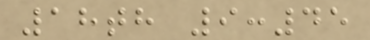18th 9:45
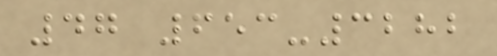47 653-3282
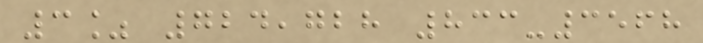3% 724,728 833-3568
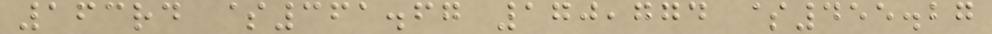163rd $361.67 170,774 $455.27
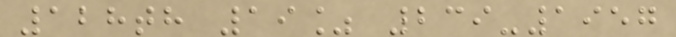128th 19% 239-1957
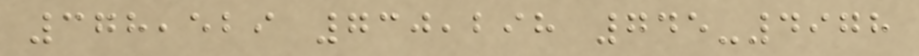378,529 730,298 745-4978
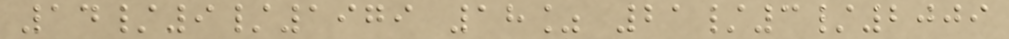14/9/1979 18% 21/3/2009
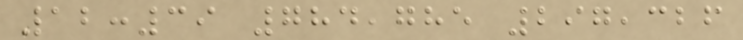12:39 784,785 297,326
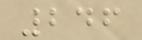246
